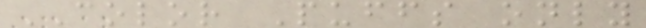COLOR Puffs only
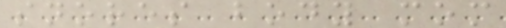snores body mom
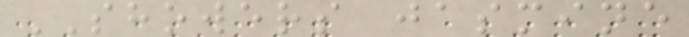SHOWERS jasmine
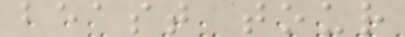beast tour
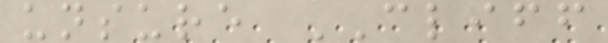unsure CLIFF
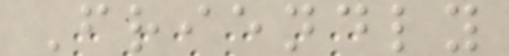Friendly
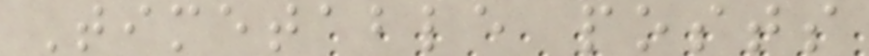Timetable posts
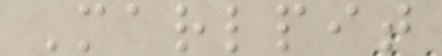Marlpit
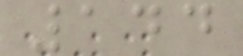144
